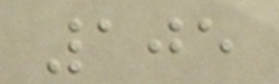105
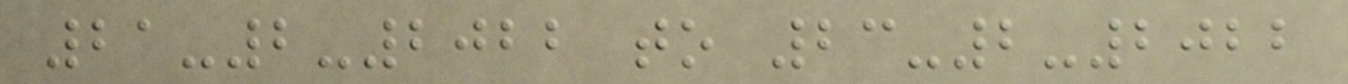21-2-2022 to 23-2-2022
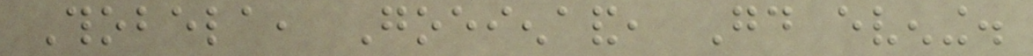Thobela, Goeienaand, Good evening.
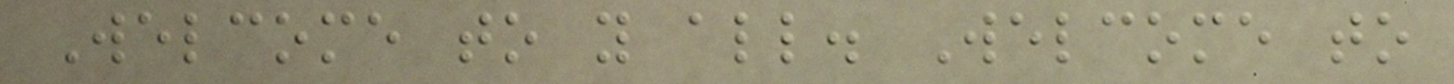Welcome to you all. Welcome to
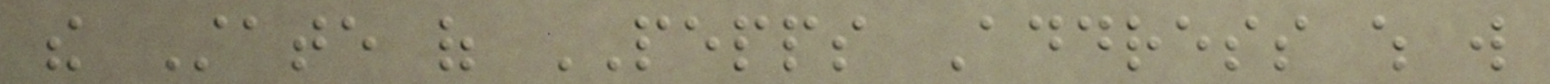the State of PEPPS Address which will
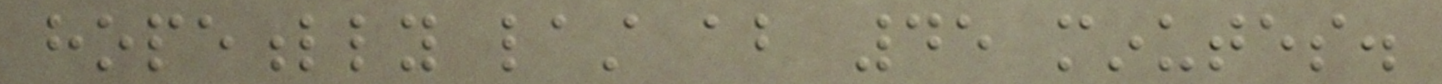hopefully last about 45 minutes.
